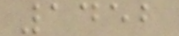1452
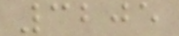3205
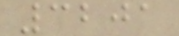3201
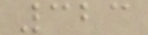323
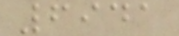6941
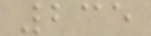235
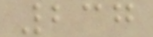237
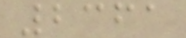2361
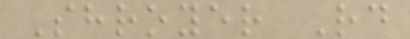Shroyer Rd
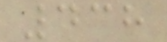438
